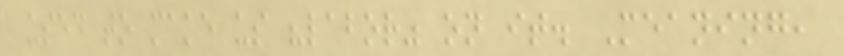used to make us "labor" on it. Meaning,
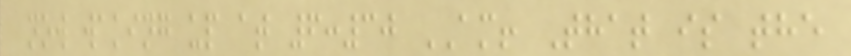now waking up at 6:30 AM! That is the
